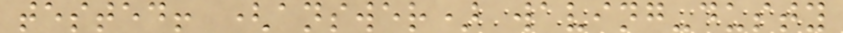tested! (answer) waving-dusty
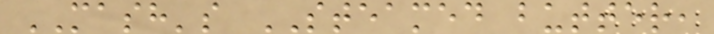MASH's STEAMED butter,
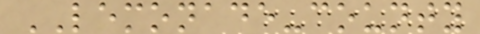LEMONADE-county
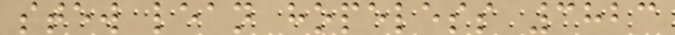stew lean hopeless 3823
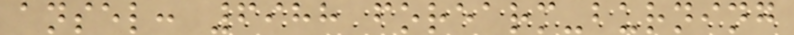ansel: 6988 forearm-burning
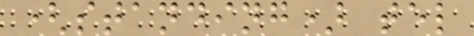(standing) tel
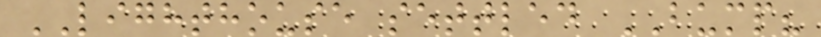LIGHTHOUSE settled BUMP?
